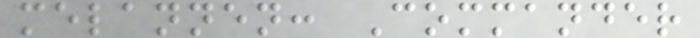melannen: Commander
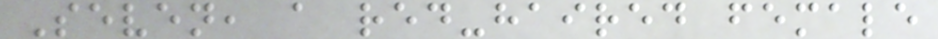Seven, a red-haired female
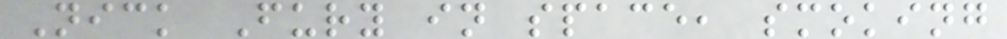Nick Fury in space, smoking
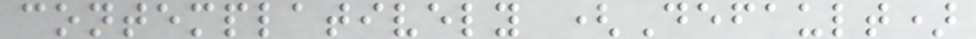contemplatively (Default)
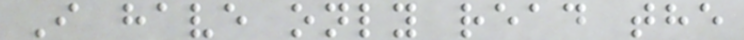I have only read the
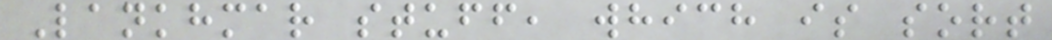Lankhmar stuff, which is sort
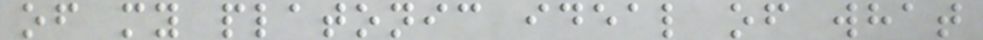of my platonic ideal of what
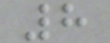8
